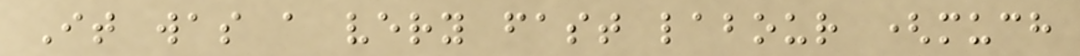It was a very fast labour (much
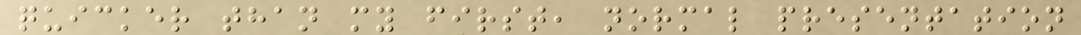quicker than my first, normal presentation
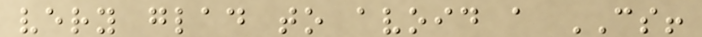very glad to avoid a CS!
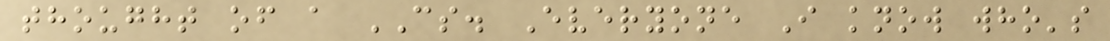thought of a CS. Everyone I know who's
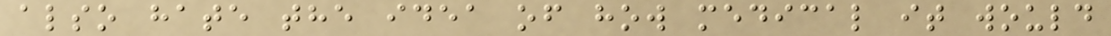also hate the idea of how medical it would
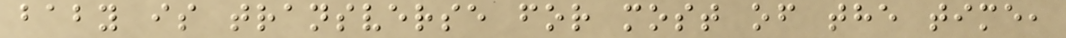baby is transverse for most of the time,
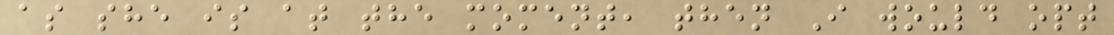as she is at the moment, then I would opt
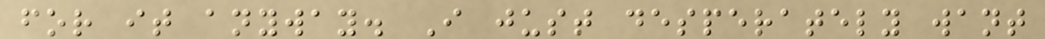for it anyway. I just desperately want
